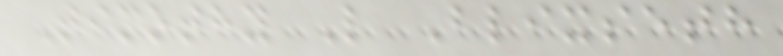Timothy L Blixseth
